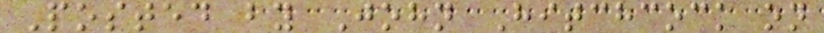Posted by John Hitchcock on
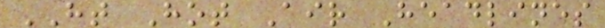HT Hot Air Headlines
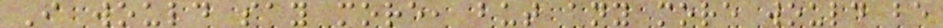I would say more, but any more would be
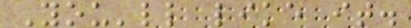You'll like it.
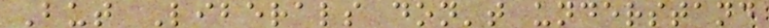But Liberals don't understand
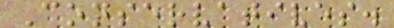Conservatives.
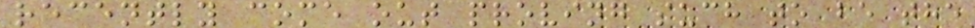recently come out proving such to be the
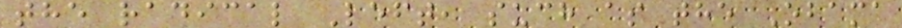the radical Left, such as the Obama
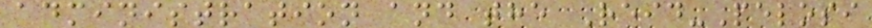administration and the Reid-Pelosi
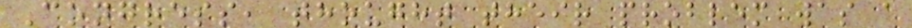Congress, thought their problem was a
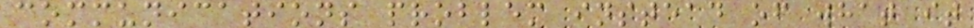communications problem instead of what it
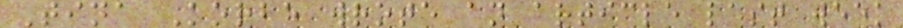Tina Korbe wrote an article last week
